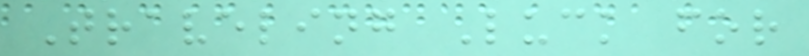Traveling Luck for
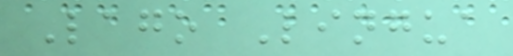Lago Lingua
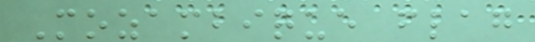Mozambique flag
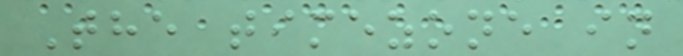The timezone in
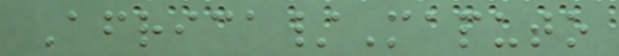Africa/Maputo
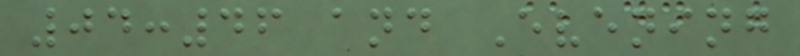04:46 and Evening
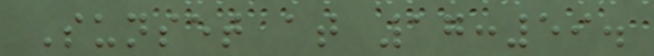Sunset at 17:59.
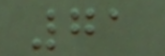71
